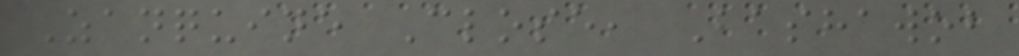Zanquine Close, Bashawob
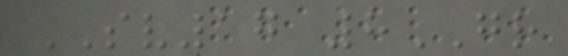SV17 8GR
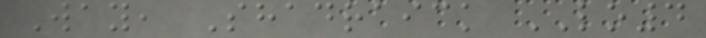Way, Shadraick LO4
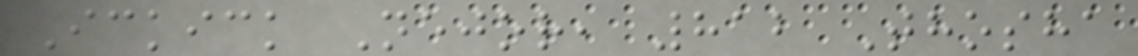Ickick Nejor, 812 Thosha
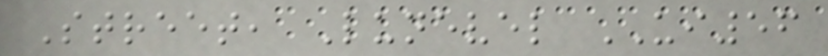Street, Lunevel UI56
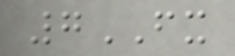7FX
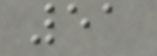51
